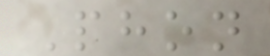Phon
